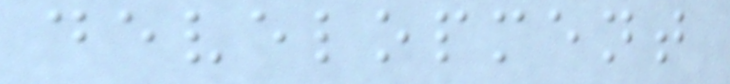development
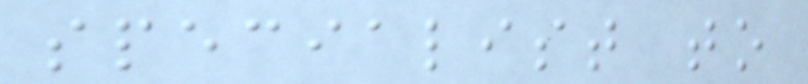specialist to
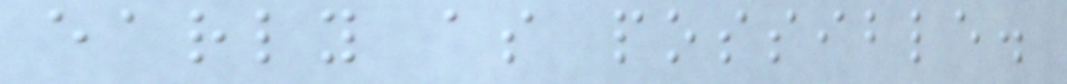early as possible.
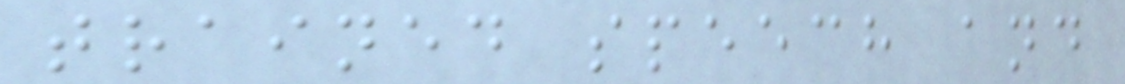trained speech and
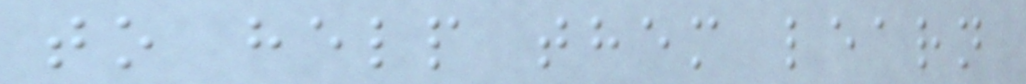to help them learn
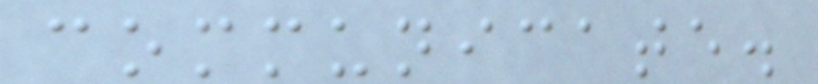communicate.
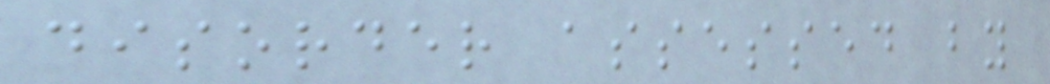disorder assessed by
